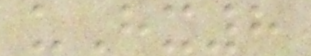uHx8
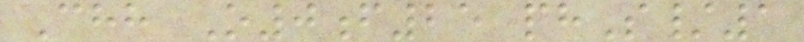Chh O0f25 phS/1
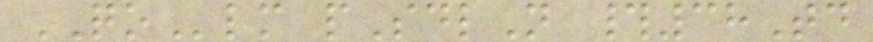QOlm pSdlN #38Td
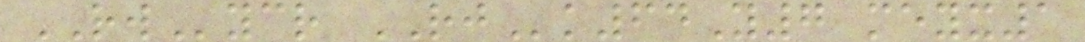RWycr RJk64Y7 meyx1
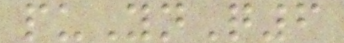puYnQ6
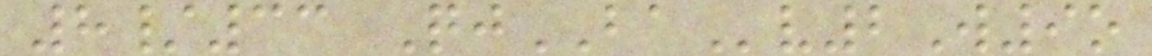8/33 QjBAv2W9o
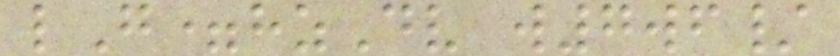lG=hzDv w7wf/
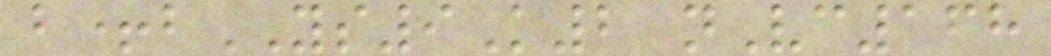b+bYS9K2 nVc168
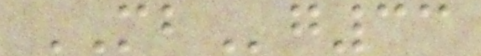MBg33
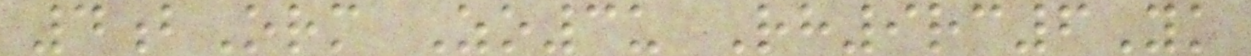4bOrm Zo3u Rh9rc6Yk
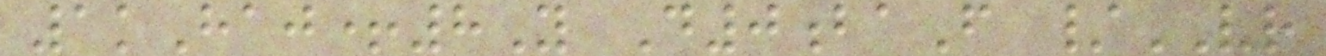1kHaj+8Y D0baF /VR
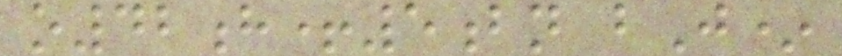o42h+5bn bJ*
